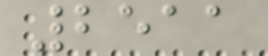2511
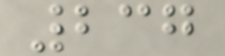237
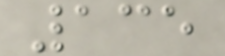135
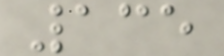135
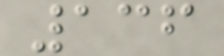136
